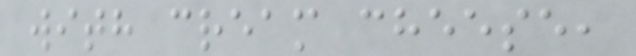with cream cheese,
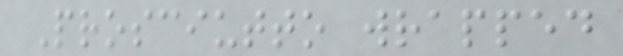Prosciutto wrapped
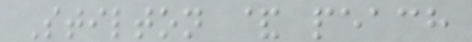Stilton & peach
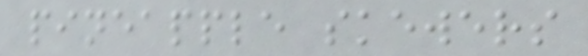pineapple skewers
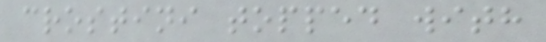crostini topped with
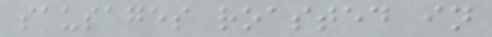sausages roasted in
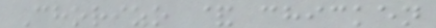Chorizo & chicken
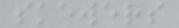skewers
